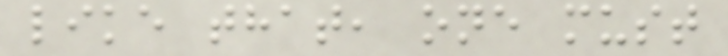like that, one must
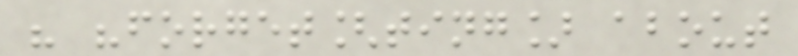" "forget[ting] about
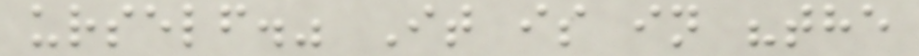urself." It is in "the
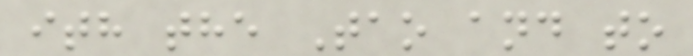ith the Tao and to
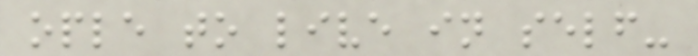ople to live in self-
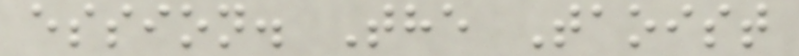ession. The Taoist
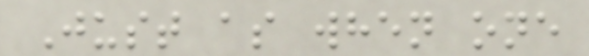Just as when one
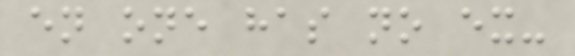en one has no ex-
